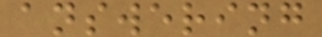answering
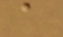a
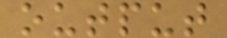output
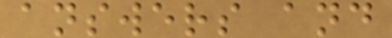answers and
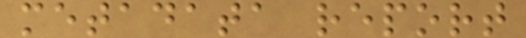metadata report
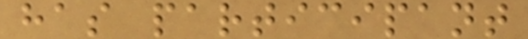has participant
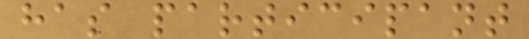has participant
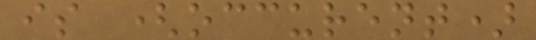is (occurent)
